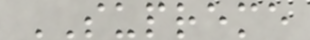SUPREME
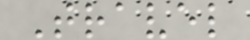Travel
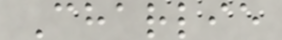Charlie
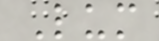Lum
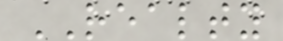REALTY
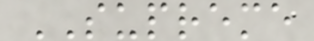SUPREME
